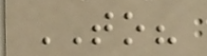TO?
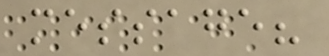message?
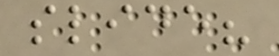slide?
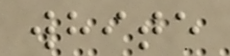white
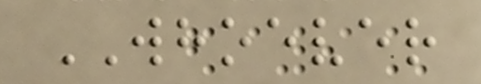WHOEVER
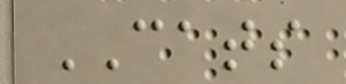CATS
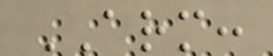ARM:
